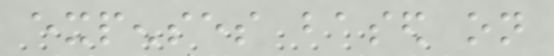expenses based on
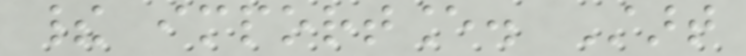their importance. Start
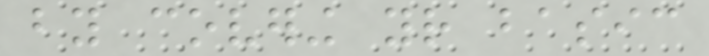by covering your basic
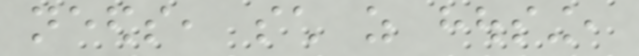needs, such as housing,
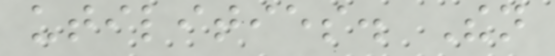utilities. Then
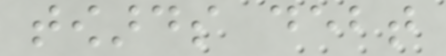towards debt
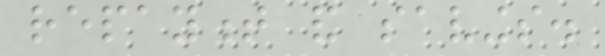repayment and savings.
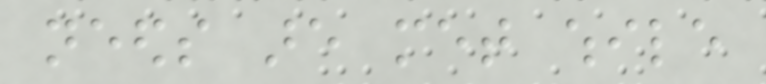needs are met while
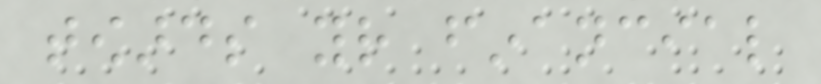towards your financial
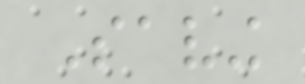Saving
